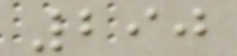290
